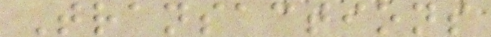Transactions
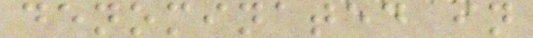denominated in
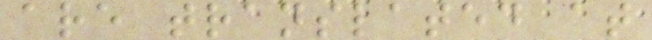are translated at
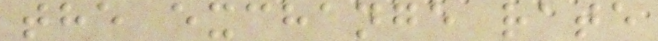the exchange rate
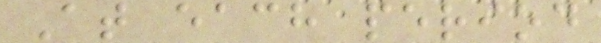At each period
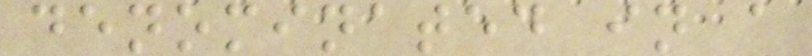denominated in a
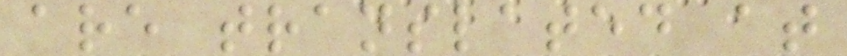are translated at
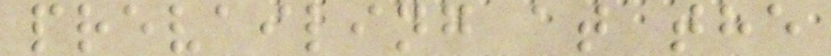prevailing at the
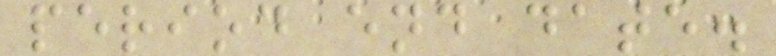period end date.
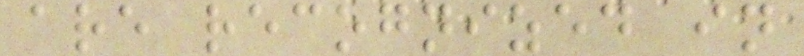are recognized in
